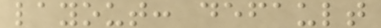layout: default
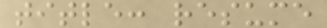title: resume
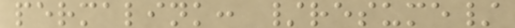permalink: /resume/
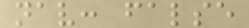nav: false
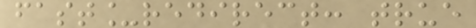fast_redirect: true
